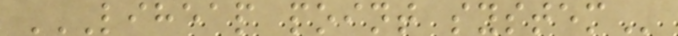LIHEAP POINT SYSTEM
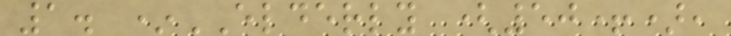1. *ELDERLY (50+),
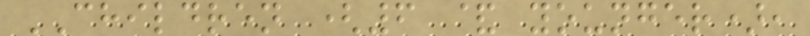CHILDREN (6 & younger),
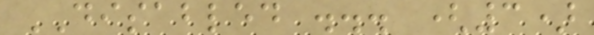DISABLED ... (3)
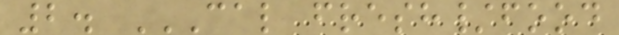2. CAL FRESH/FOOD
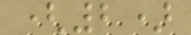(2)
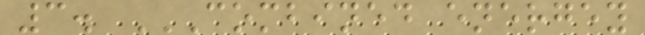3. COMBINED ENERGEY
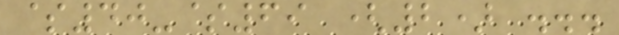$40-$69 (2) ...
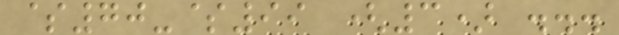$70-$99 (3) ...
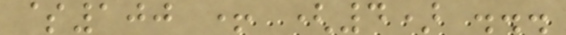$100 + (4) ...
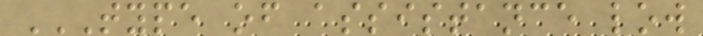TYPE OF ASSISTANCE LOW
